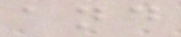and
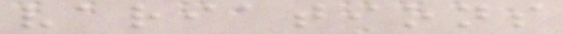variations
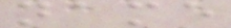name
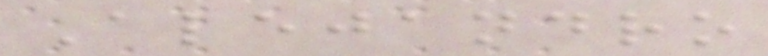Alejandro
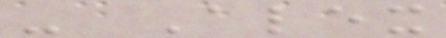- Alex
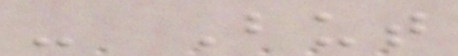- But
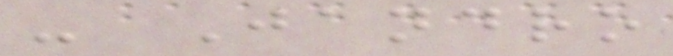- Jandro
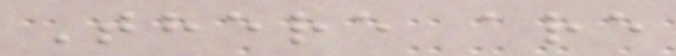There are
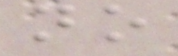no
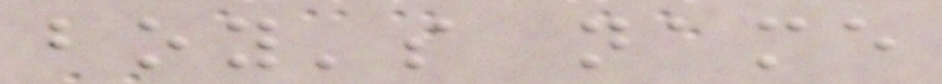boy's name
